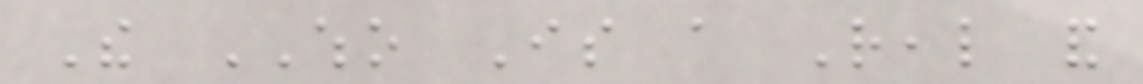The WHO Is a Real and
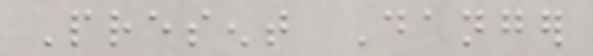Present Danger
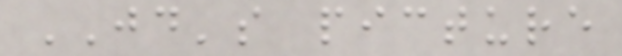JD's picture
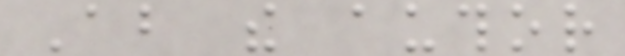About the author
